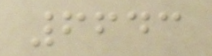6643
